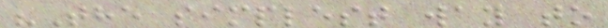"The simplest way to
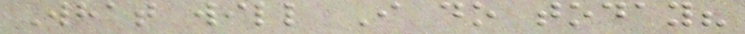What will I do today?
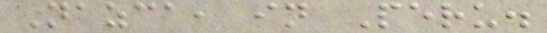Nazca, in Peru.
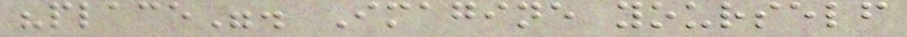"place". Imagine yourself
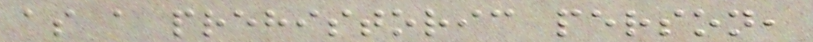as a prehistoric person,
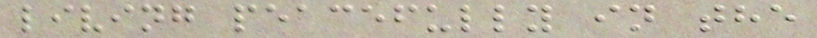living peacefully in the
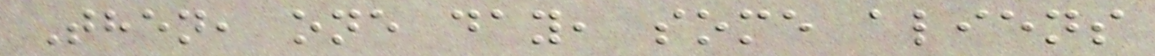Then, one day, some aliens
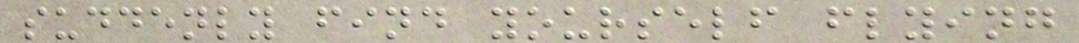suddenly find yourself flying
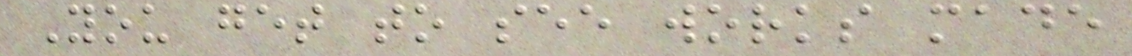You get to see works made
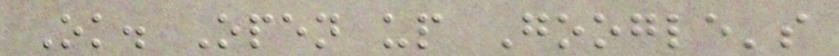Ok. Open up Google's
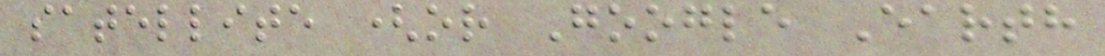satellite (or Google Earth
